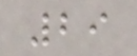29
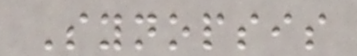Synopsis
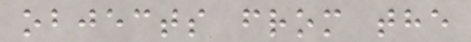objects from the
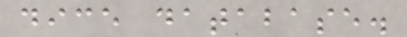dice database.
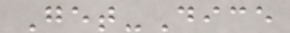Get-Dice
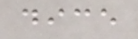dice
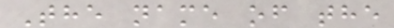The name of the
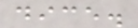dice.
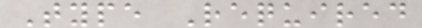Type Required
